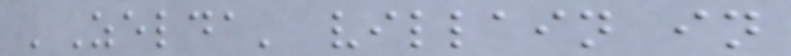'Zelda' villain in
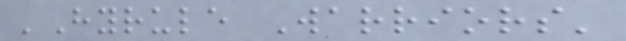'Hyrule Warriors'
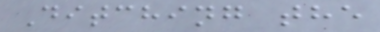Ditching the
